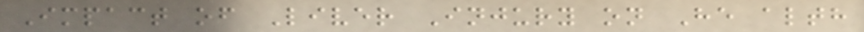Impact of Liver Injury on He alth
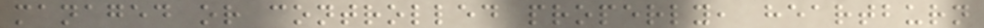managed or controlled properly, heartburn
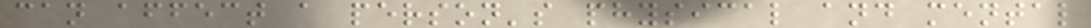can affect a person's physical and mental
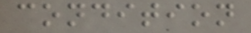condition
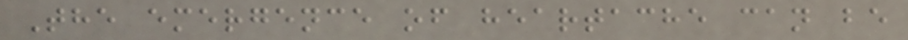The emergence of heartache can be
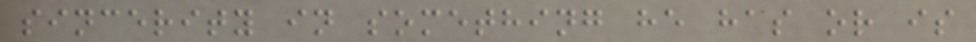sincerity in something he has or is
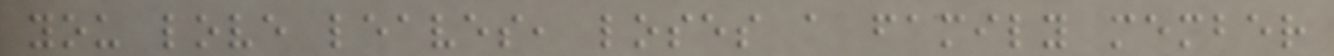you love leaves, loses a family member
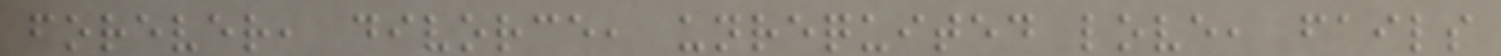forever, divorce, unrequited love, fails
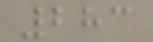283
